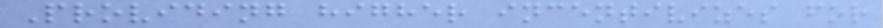Providing higher incentivizes for
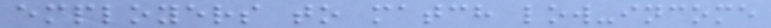employers to match low-income
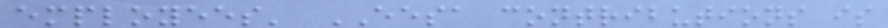employees' EESA contributions is
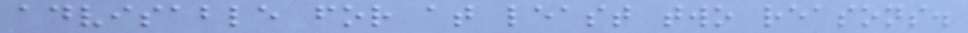advisable for at least two reasons.
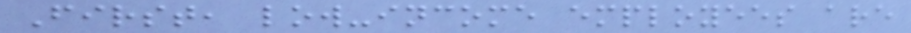First, low-income employees are
